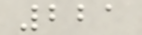221
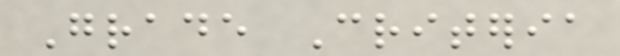Grade Criteria
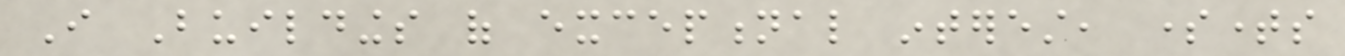I Buildings of exceptional interest, sometimes
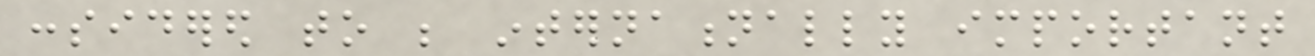considered to be internationally important
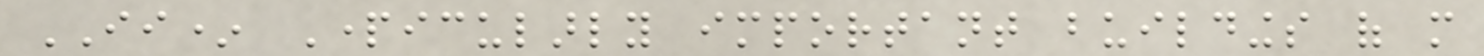II* Particularly important buildings of more
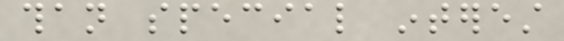than special interest
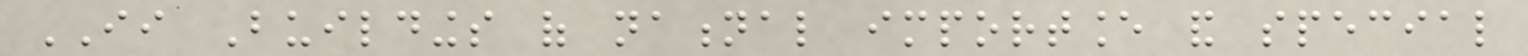II Buildings of national importance and special
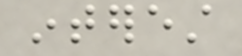interest
